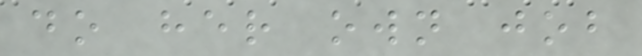do her own job
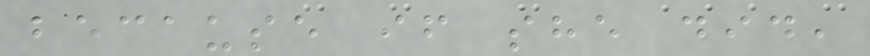because if she did,
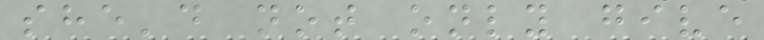she'd not only give
